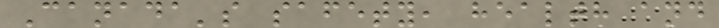Canada's safety, health and
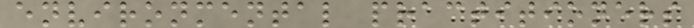environmental practitioners
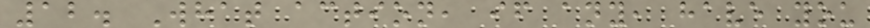12. What action, if any, have you
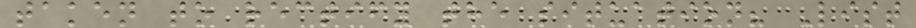taken to rectify the situation? List
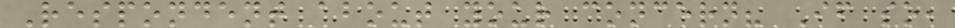Respondent about your concern? If so,
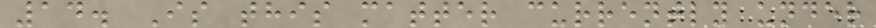14. Is this matter currently under
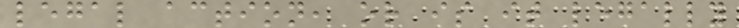legal action, or is it legally
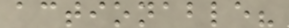actionable?
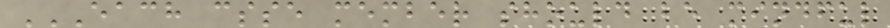EACH CSSE MEMBER SHOULD BE MINDFUL
